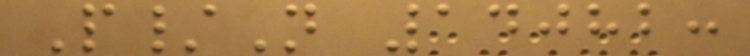P/N 14082:
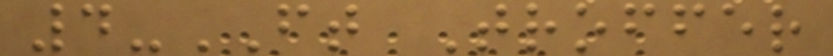4-FT Troffer
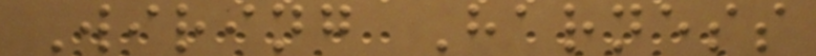Wiring Harness
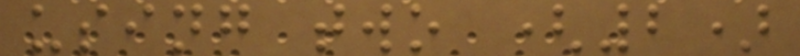using two (2)
